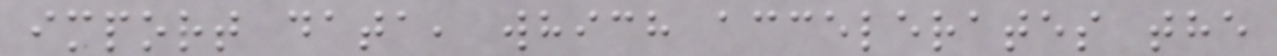import data, which accelerates the
